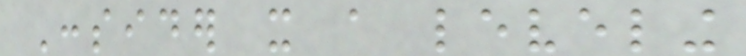Consider it a leveling
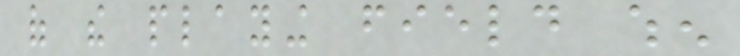of the playing field when
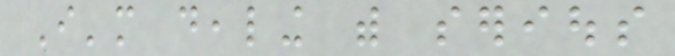I'm dealing with serious
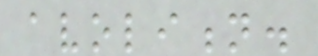avolition.
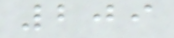209
